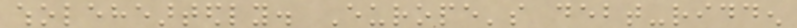wholeheartedly. Europe's debt-ridden
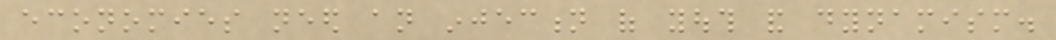economies need an injection of youth and dynamism.
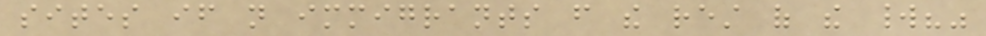sites if not immigrants from the rest of the world?"
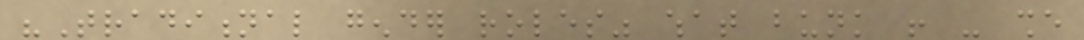"Traditional gender roles" what bunk ! - she
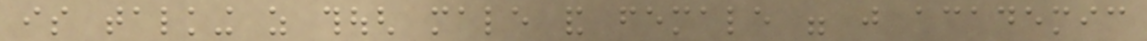is talking as though male and female were just academic
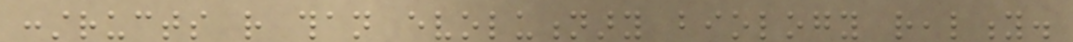constructs rather than evolutionary biology reality.
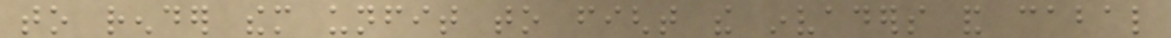to render them unfit to fight the invaders and cabal
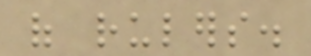of rulers.
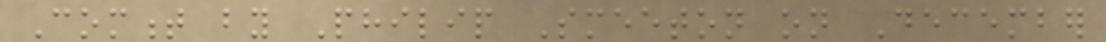Comment by Philip Smeeton on December
